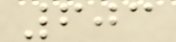603
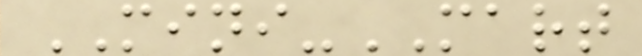MINI-MART
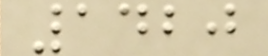1420
